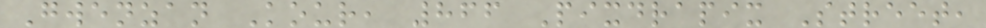Gwenzan Kour, 866 Pixdrapix Street,
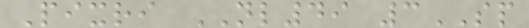Pixri NL49 3SP
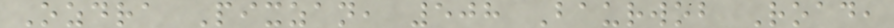Ozdra Pixzan, 508 Baurwob Road,
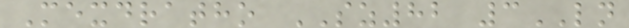Mexdratho SZ82 3LN
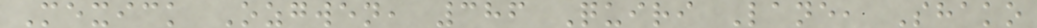Mexick Ozgwen, 386 Quiri Lane, Shako
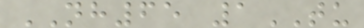NH65 1TU
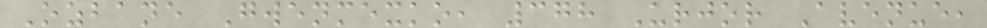Ozbane Gwenmexko, 378 Urjor Avenue,
